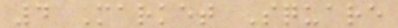4 Market Square
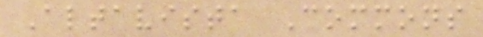Altavista Commons
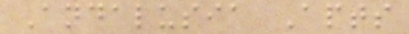Andalusia Apts
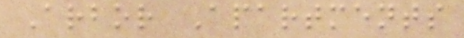Arbor Apartments
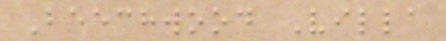Beechwood Villa
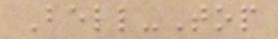Bell-Top
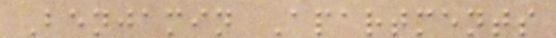Benjamin Apartments
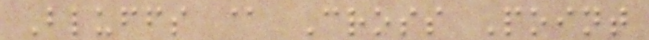Bluffs @ Cross Point
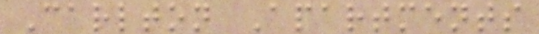Carlton Apartments
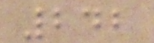242
